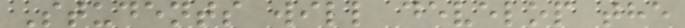Students will develop the
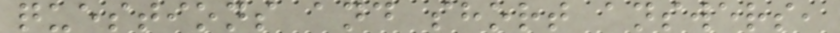questions and short answers,
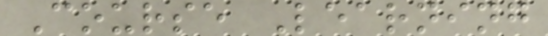Course Learning
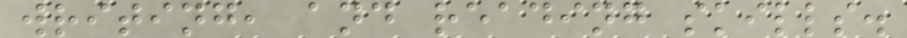writing, and reading skills.
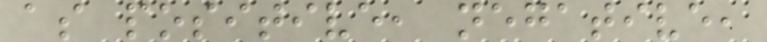as positive, negative,
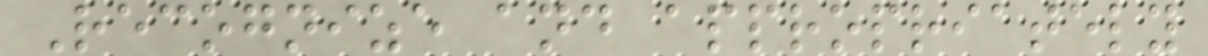Recognize and appropriately
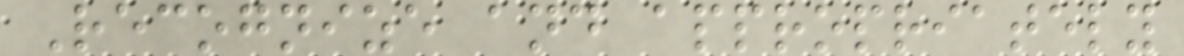Recognize and appropriately
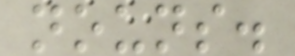nouns.
